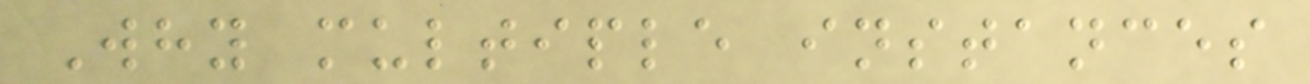Why multiple instances
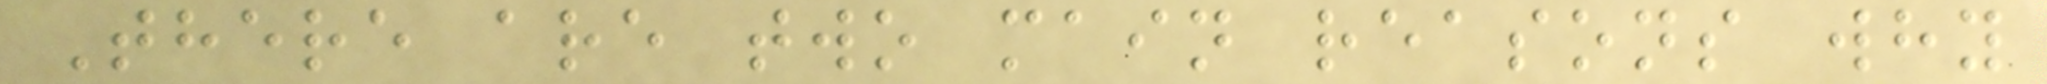There are two main reasons why
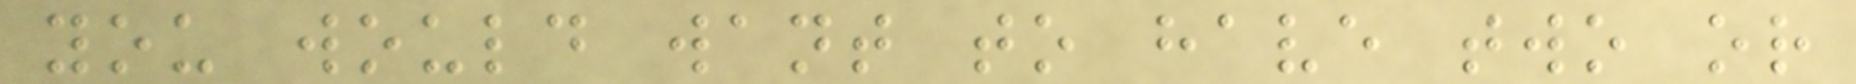you would want to have two or
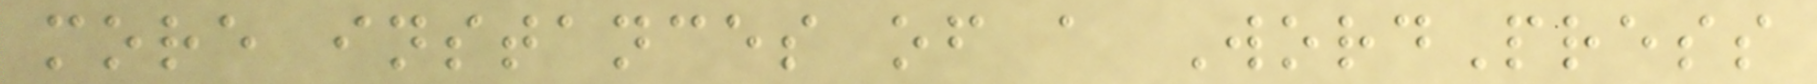more instances of a WordPress
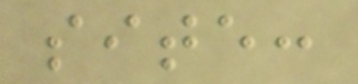site:
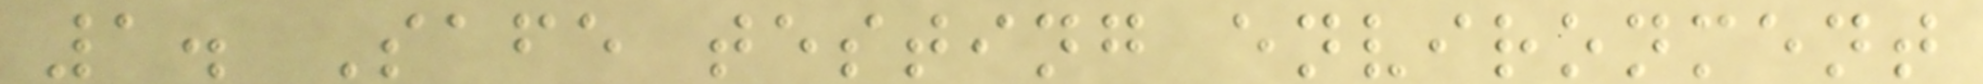1. Safe testing environment
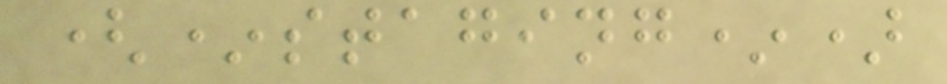(*staging*)
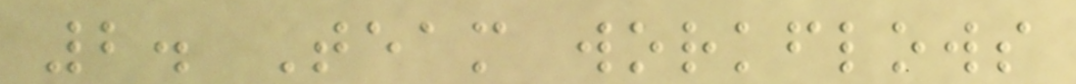2. Team workflows
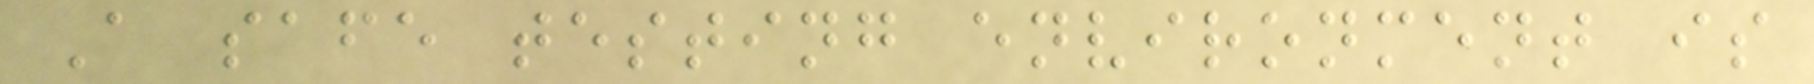A safe testing environment is
